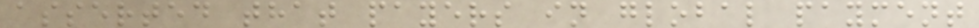asserted that payers in global payment
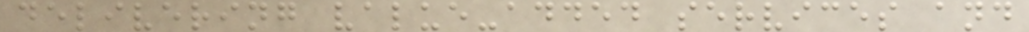delivering value-added services and
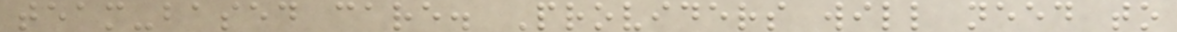team-based care. Providers will need to
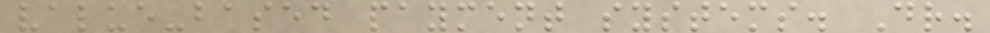value-based payment systems. Dr.
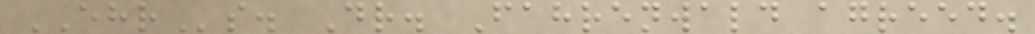EHRs. Dr. Fahrenwald agreed.
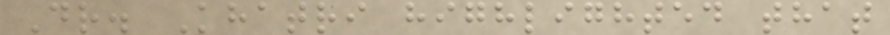Dr. Khatri highlighted that
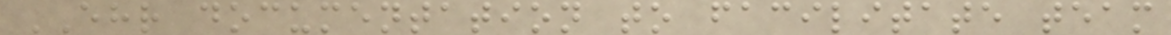EHR documentation to facilitate team
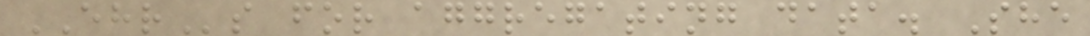EHRs for aggregating data. She
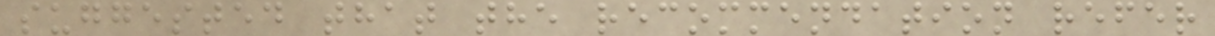suggested that the recommendation refer
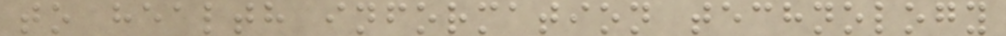to health information technology
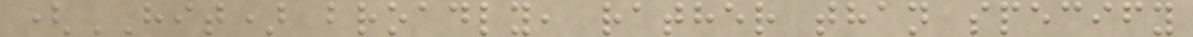(HIT) broadly, rather than specify
